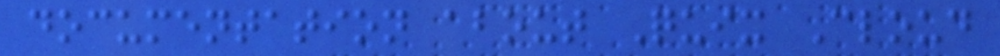documentation about Quix Cloud
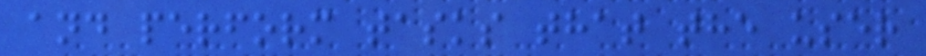and perform tasks that the user
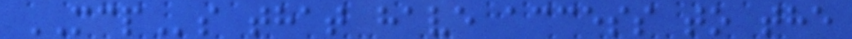MCPs that have access to the
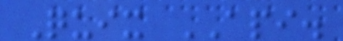Quix API.
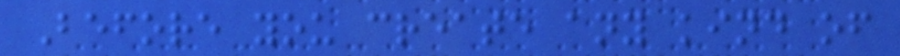Before you create any kind of
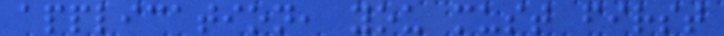application, you must first
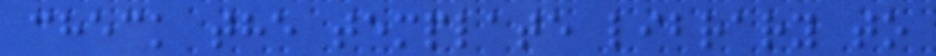check the template library to
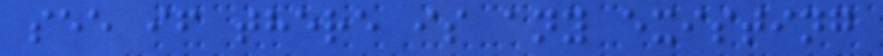see if there is any existing
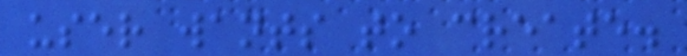user wants to create.
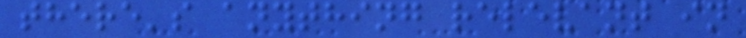there's anything relevant in
